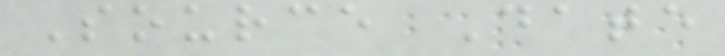Source Date
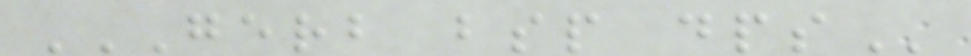GERB BSP DPS
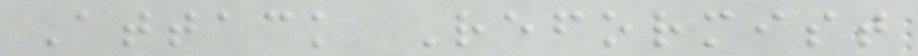Attack Reformist
